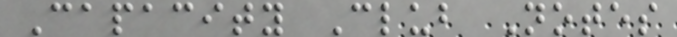Capacity Club Notes
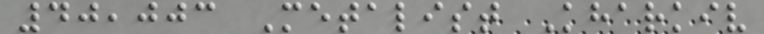40,003 Metalist Kharkiv
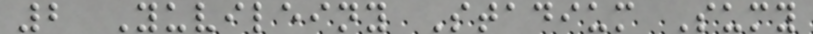2 Yuvileiny Stadium Sumy
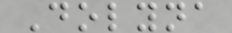Dolyna
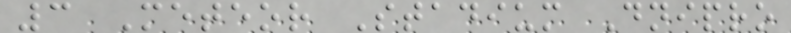3 Meteor Stadium Dnipro
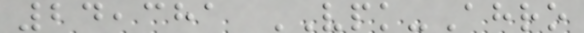24,381 VPK-Ahro
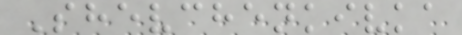Shevchenkivka
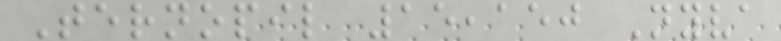Ternopil 15,150 Nyva
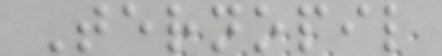Ternopil
